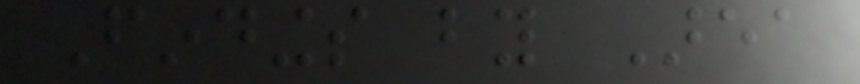Findings by Area
